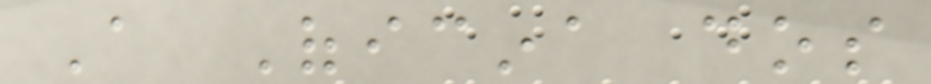A Oficina dos
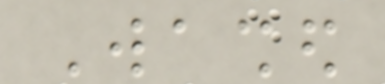Washed
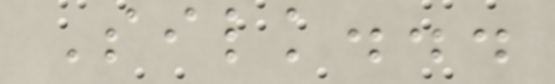Silk...
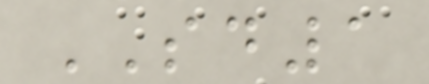SD1
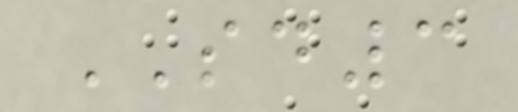SD3
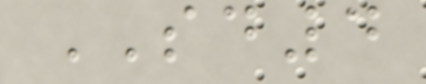SD4
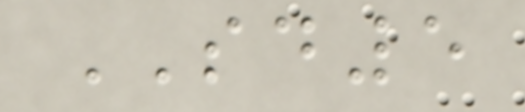SD5
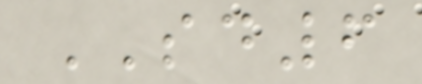SD6
